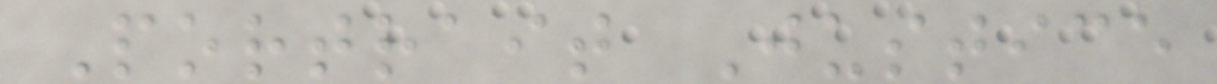Portrait Justice
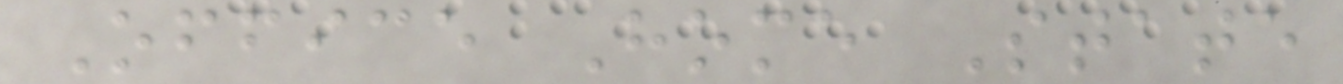Office Home State
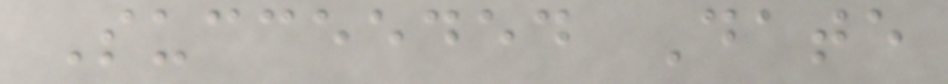Succeeded Date
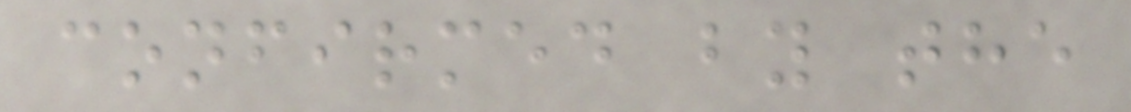confirmed by the
